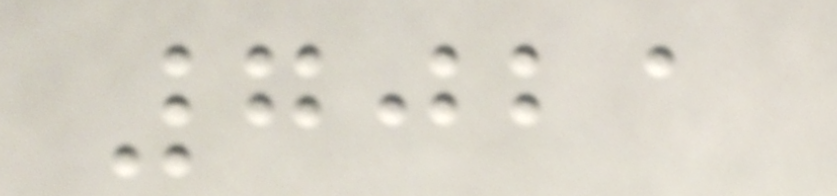7021
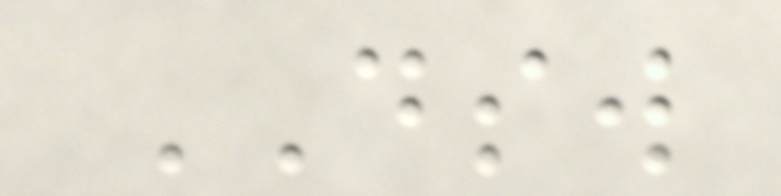DSW
